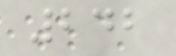242
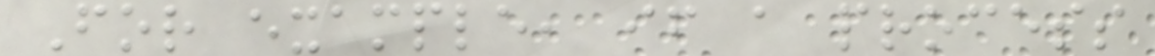For example, if a process
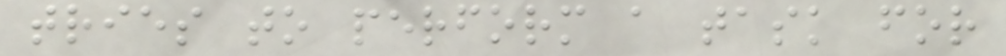tries to perform a task for
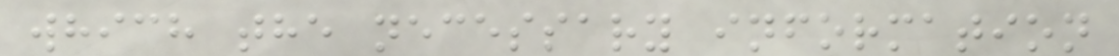which the necessary information
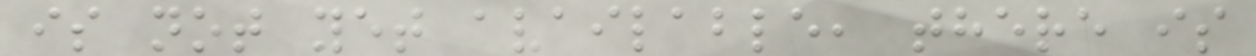is not yet available, there is
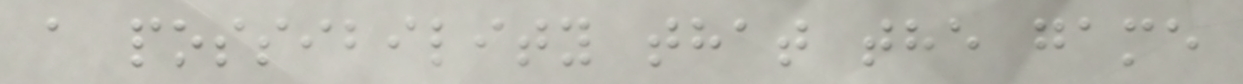a possibility that the game
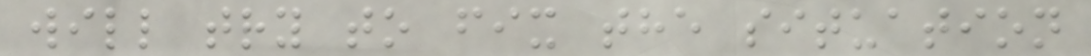will try to fix the situation
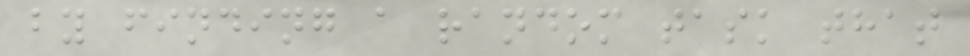by finding a random task that
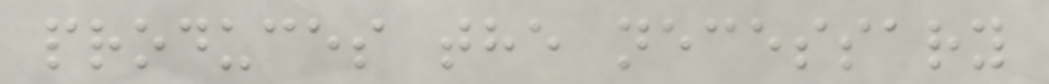produces the necessary
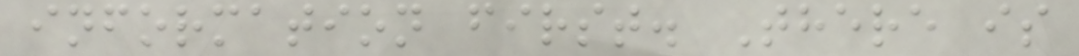information first. There is
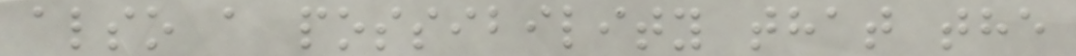also a possibility that the
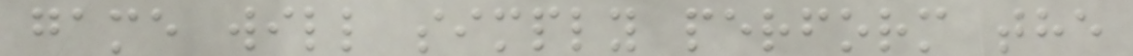game will simply perform the
